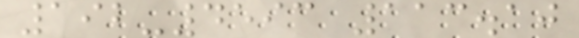192-4593 113.10
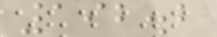192.2
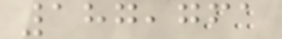187,761
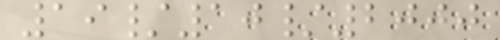19/10/2000
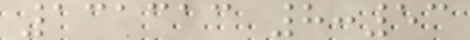131313 8:53
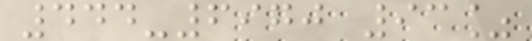444-6970 93%
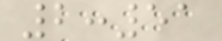2:51
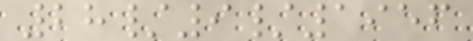28/9/1956
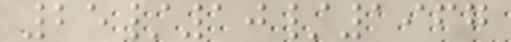25/10/1967
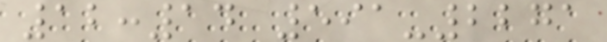12:14 591-2271
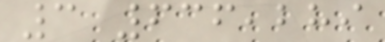3 636,289
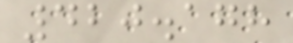420.178
